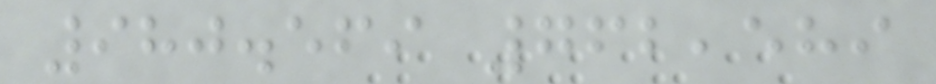980.569 762,589
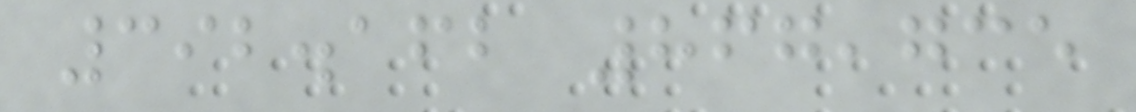392.162 867,735
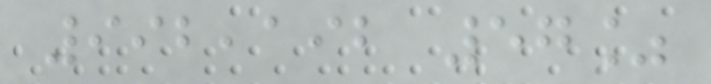992,192 57%
